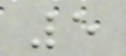5
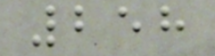258
